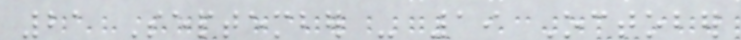21 September - 19 October
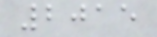2015
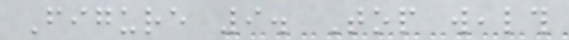Figure 9. Top wealth
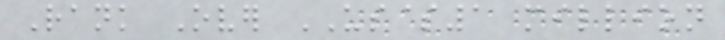Rank Over US$1 million
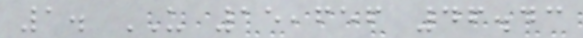1. US 15,656 46.43
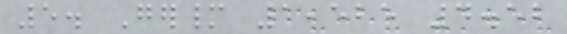5. Germany 1,525 4.52
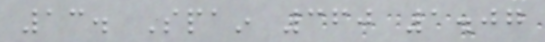13. Spain 360 1.07
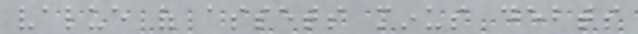value of assets minus debts
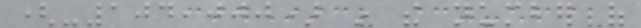(-104,000) in the number of
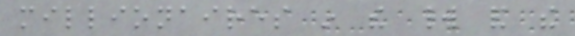millionaires in the world and the
